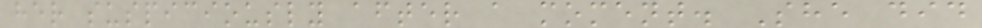her suspiciously after a moment. She did
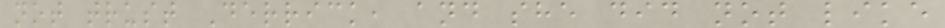not trust Derrick, and she did not like
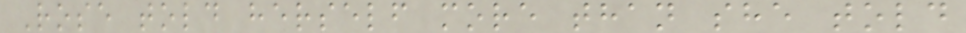Rose told herself more than she told
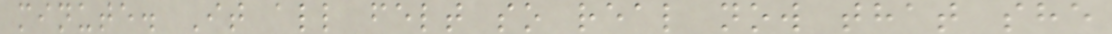minute. It all felt so real now that she
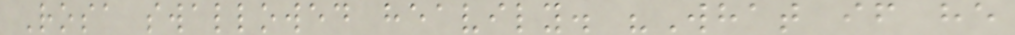Rosa swallowed heavily. "What if he
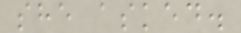she asked.
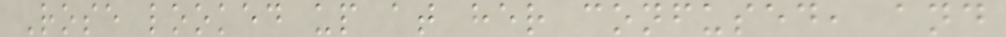Rose looked up at her confused, and
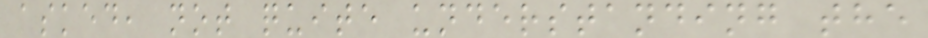asked, not quite understanding the
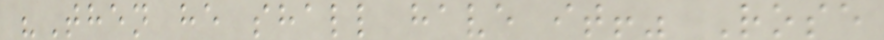"Then he shall have it!" Rose
